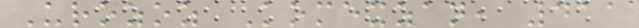Urozoz Komexzan, 411
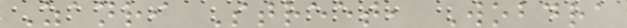Zanri Street, Wobdra
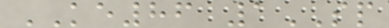KE86 1SP
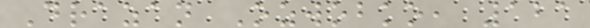Drazan Ozwobko, 121
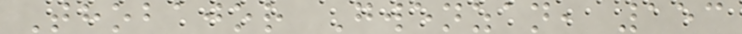Thobajor Gwenzan, 153
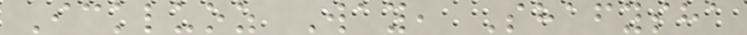Ickluoz Way, Shafysha
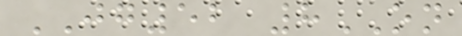JG52 8ON
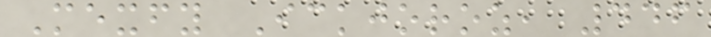Mexfy Ickjoroz, 446
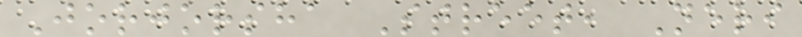Jorjorsha Street, Neri
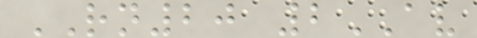RN20 2AV
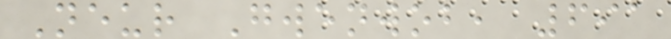Neur Gwenwob, 691
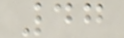47
